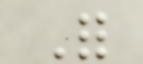For
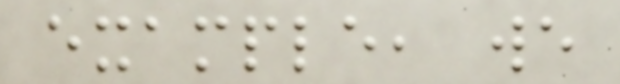example, we
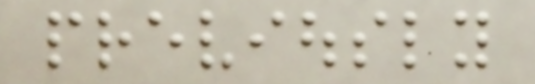previously
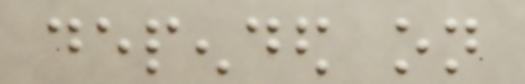depended on
